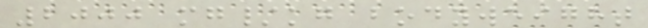2000 mg/kg bodyweight
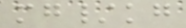mg/kg
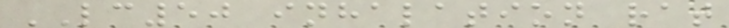LC50 inhalation rat
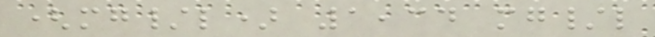(mg/l) 1,34 mg/l
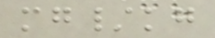mg/kg
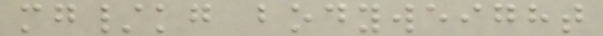mg/kg bodyweight
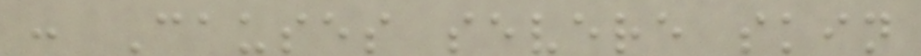: Causes severe skin
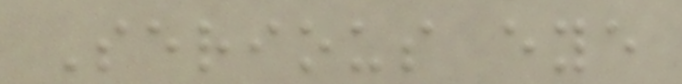Serious eye
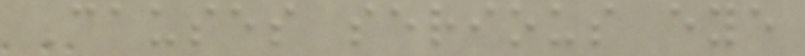Causes serious eye
